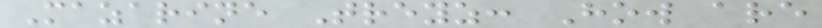Mazarine Treyz: How are
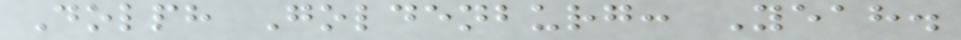Dolph Goldenburg: Yeah.
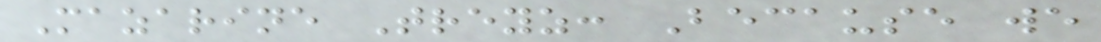Mazarine Treyz: Because we
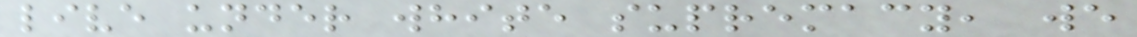live under white supremacy, we
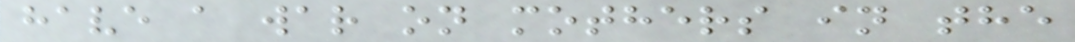have a war on mothers in the
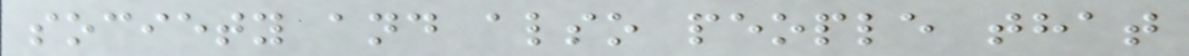society and also people that
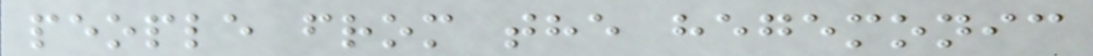people from the hegemonic
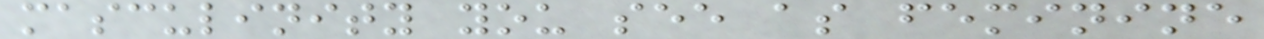masculinity you see as feminine
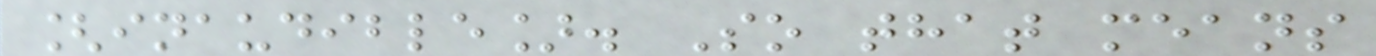[inaudible]. So that means
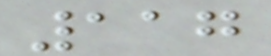117
